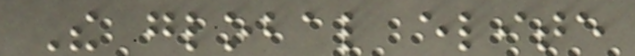The global elite
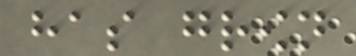has grown
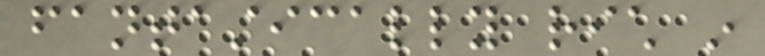fantastically rich in
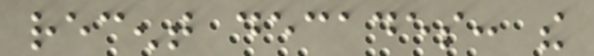recent decades: the
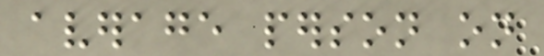average person on
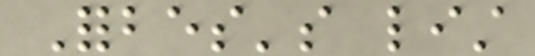Forbes's list
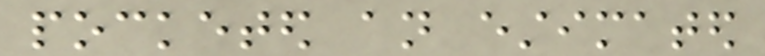pocketed an estimated
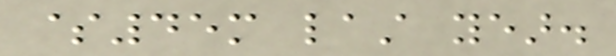$45m last year.
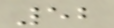52
